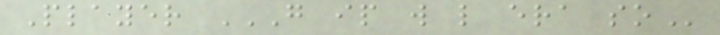Player G IP W L ERA SO
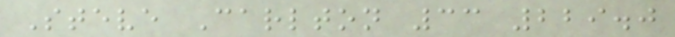Steve Carlton 33 229.0
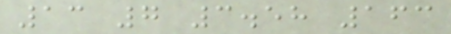13 7 3.58 163
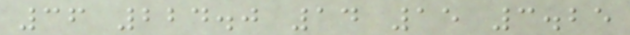36 224.0 14 15 3.25
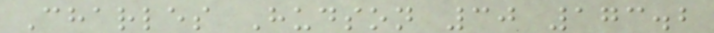Charles Hudson 30 173.2
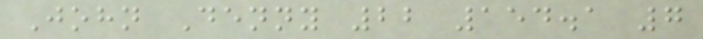John Denny 22 154.1 7
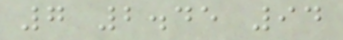7 2.45 94
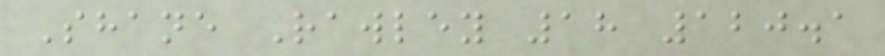Shane Rawley 18 120.1
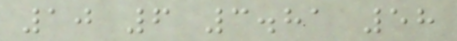10 6 3.81 58
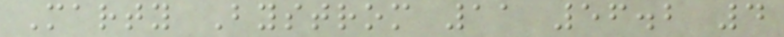Marty Bystrom 11 56.2 4
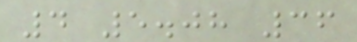4 5.08 36
